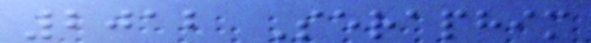2012 Seraphim
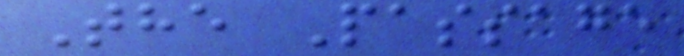The Passage
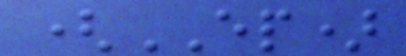(EP)
